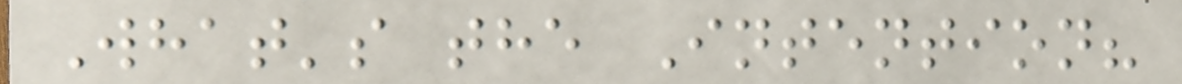What's the Intention?
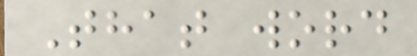That word
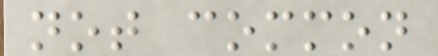not common
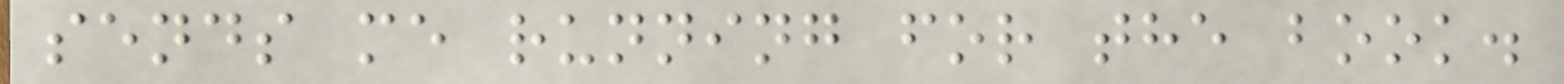sends me running for the book.
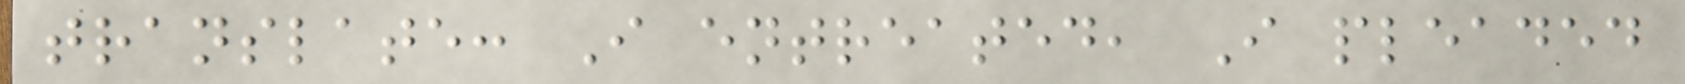translate: I entreated, I pleaded
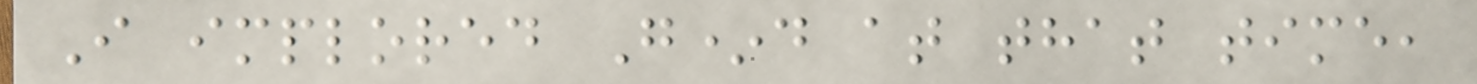I implored G*d at that time,
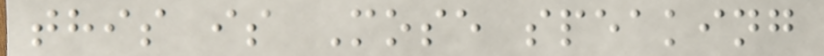this is Mose speaking
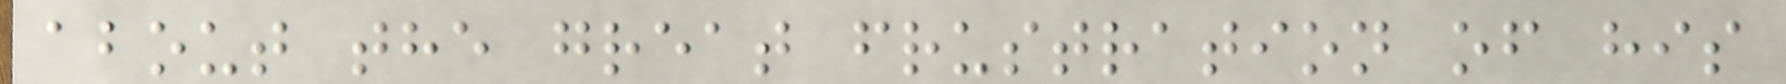about the great frustration of his
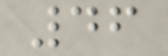46
